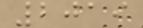2019
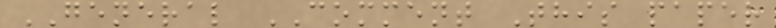GENERAL COMMENT This paper
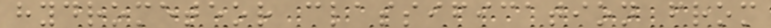hydrometeor classification from
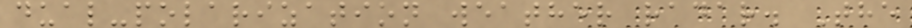dual-polarization weather radar. The
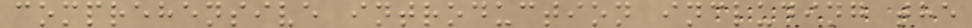comprehensive introduction including the
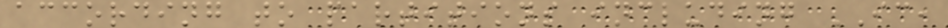according to partitions including IC,
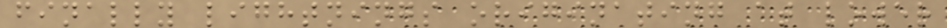finally lightnings originating at lower
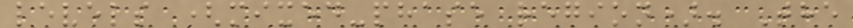levels (mixed-phase region). The
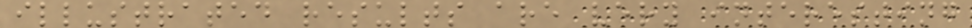illustrated results are very interesting
